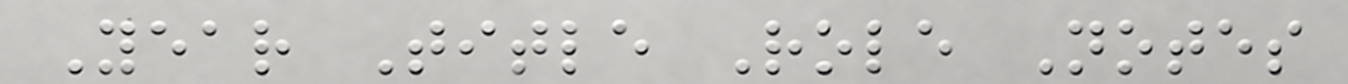Year Title Role Notes
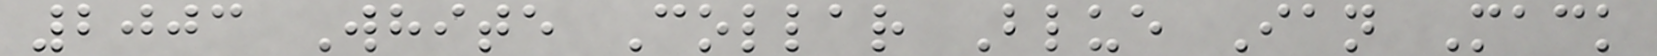2003 White Collar Blue Ian Mack
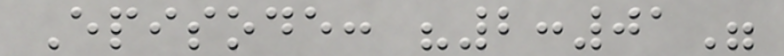Episode: "2:01"
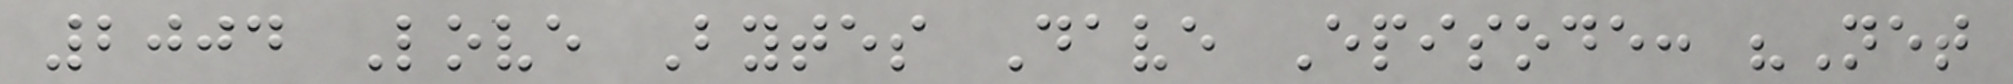2004 Love Bytes Dave Episode: "Net
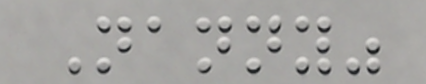Nanny"
